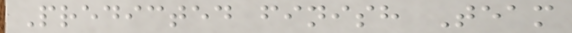Predicted finish Team
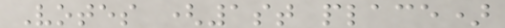Votes (1st place)
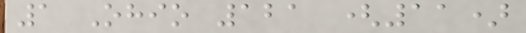1 Ohio 121 (11)
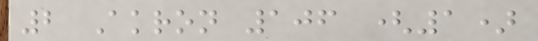2 Akron 106 (1)
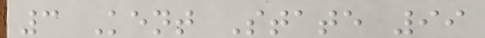3 Kent State 99
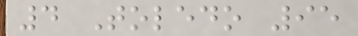4 Toledo 95
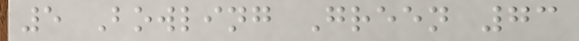5 Bowling Green 73
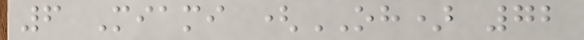6 Miami (OH) 72
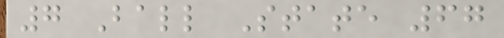7 Ball State 67
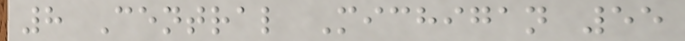8 Central Michigan 55
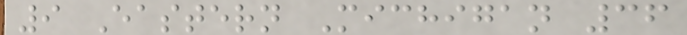9 Eastern Michigan 36
